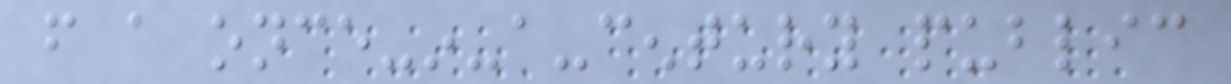from a once-in-a-century public
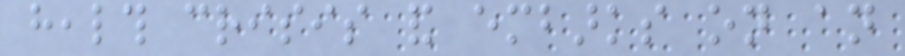health crisis and embarks on an
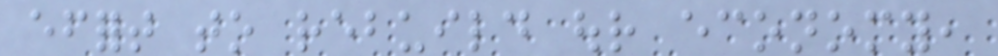effort to rebuild our economy,
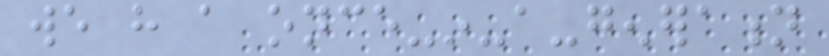we have a once-in-a-generation
